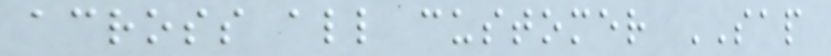across all customer SAP
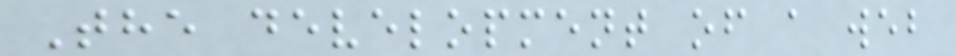The development of a web
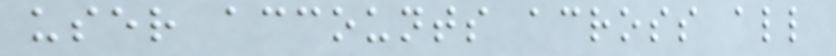user accounts across all
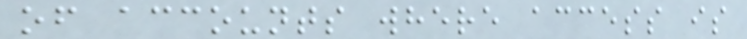of accounts where access is
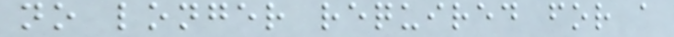no longer required for a
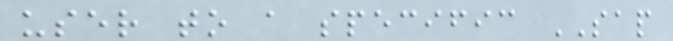user to a specific SAP
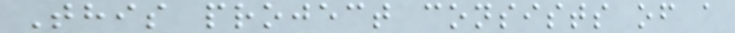This project consists of a
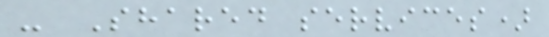- Shared services)
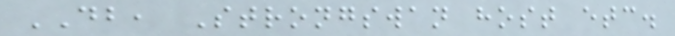DB, Strongswan host etc.
